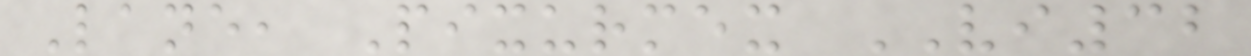Lane, Pixurmex VI32
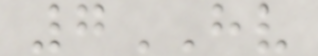7HV
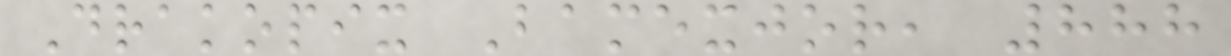Drakopix Bamexjor, 888
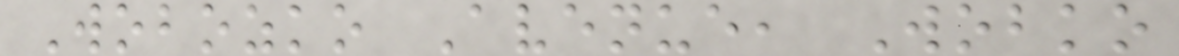Wobozko Avenue, Wobko
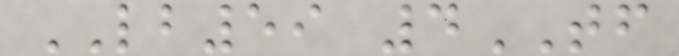LB59 4TF
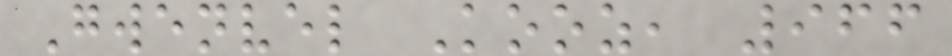Gwenvel Kooz, 966
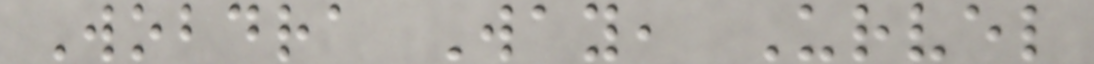Wobdra Way, Urvel
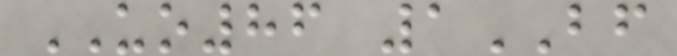UO86 1BF
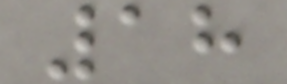18
